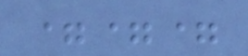===
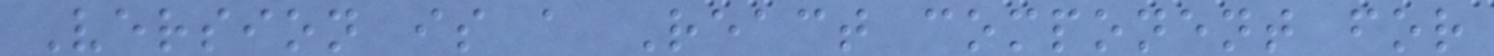Version is a React component for
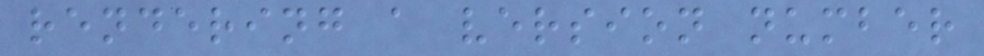rendering a version number
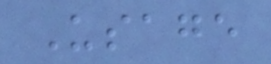Usage
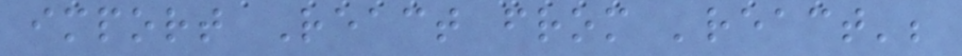import React from 'react';
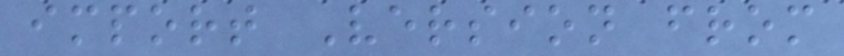import Version from
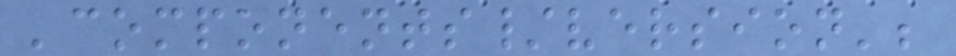'components/version';
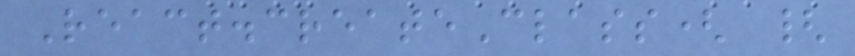React.createClass( {
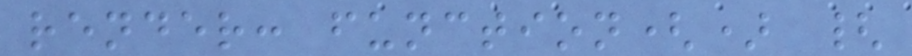render: function() {
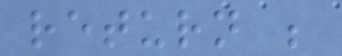return ;
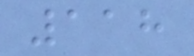118
